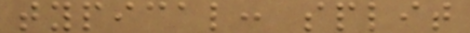typical: split
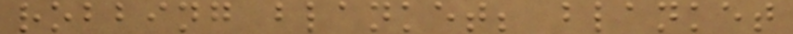robbing blanket; blanket
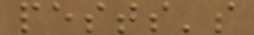pests's
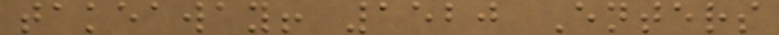takeaway! 1520 Enters
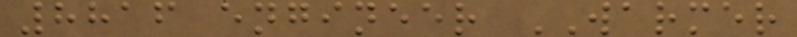8816 engineer WARMER
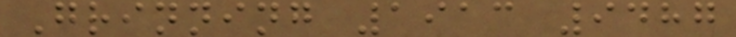Grinning 1913 9487
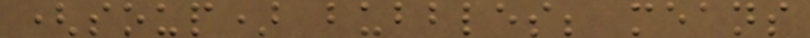(soup) bubbles; means
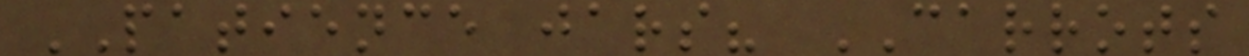PATIENCE jars? CARROTS
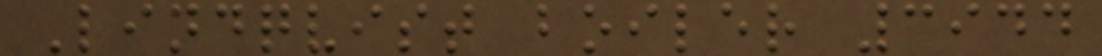Lindqvist boiler 3944
